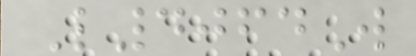L4064W
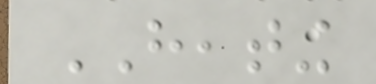HEATING
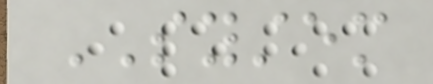SYSTEM
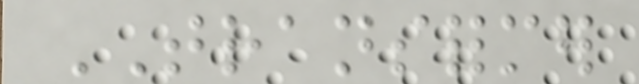TRANSFORMER
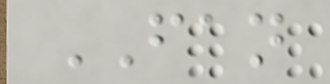FAN
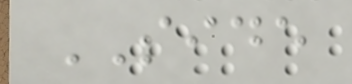SIDE
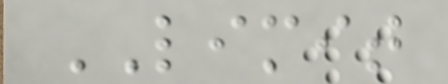LIMIT
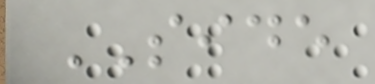SIDE
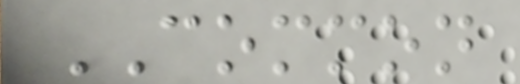COMMON
